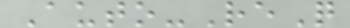Auto-ReQ
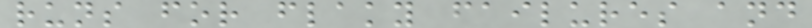runs for flaky failures and
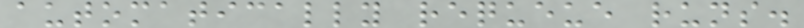automatically requeue runs.
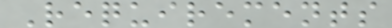Requirements
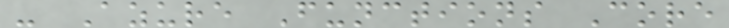- Azure Functions Core
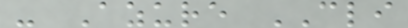- Azure CLI
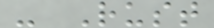- Rust
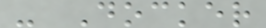- Docker
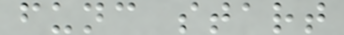func start
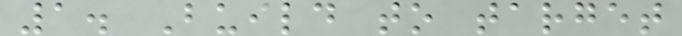1. Build to target
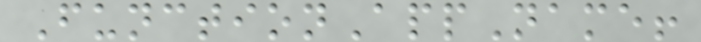FunctionAppName!
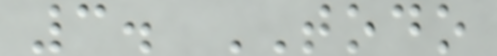3. TODO
